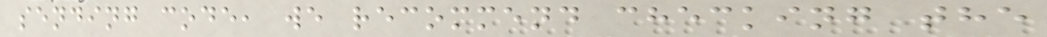sending code, we recommend checking the
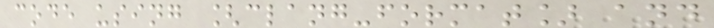code using [clang-format] and
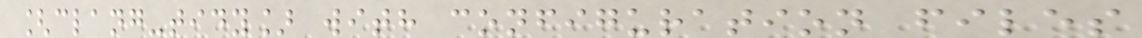[clang-tidy] with configuration files
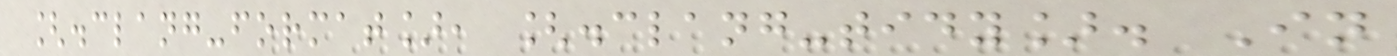[.clang-format], [.clang-tidy]. In
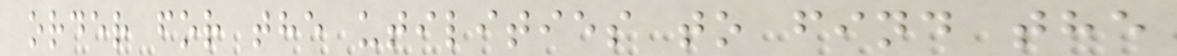order for the utilities to find the
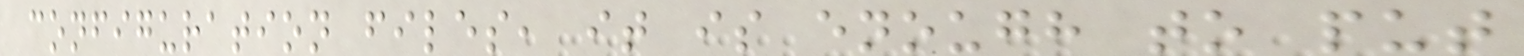configuration files, it is enough to put
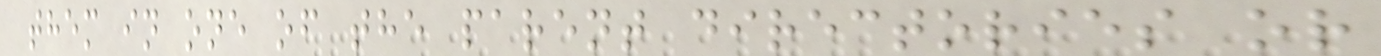them in one of the parent directories or
